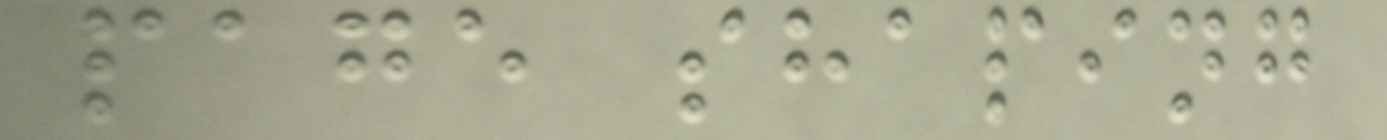page shaping
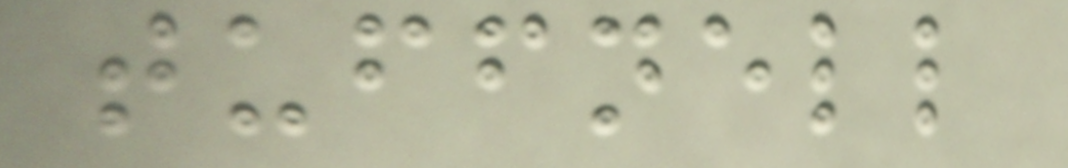tuffnell
